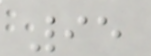95
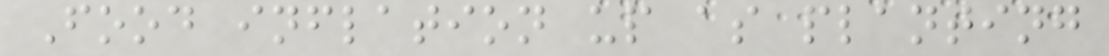Food inflation up as planting
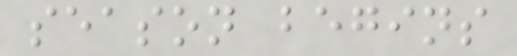season begins
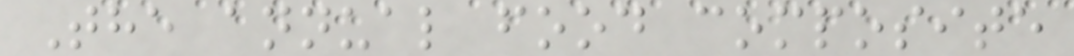The annual food composite
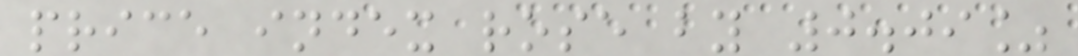price index rose by 0.09%
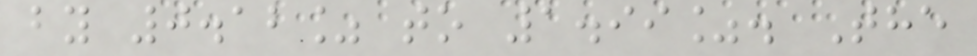by 0.12% to 1.99%. The
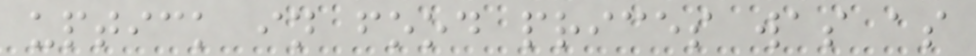uptick in food prices was as
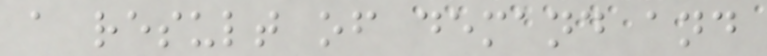a result of demand and
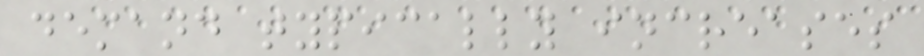demand typically increases
